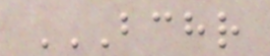BCHR
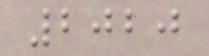2020
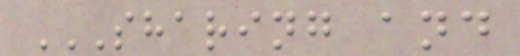SHARING AND
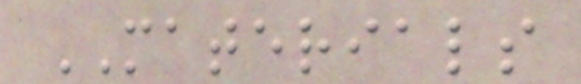MATERIALS
